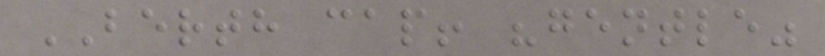BERTH cap! "gentle"
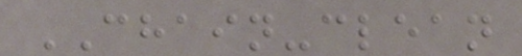CHAIN-clean
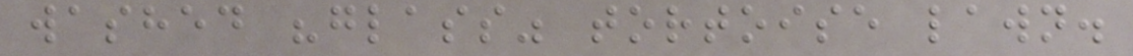washed "glass" tortoise lawn.
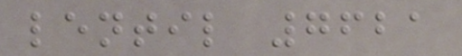lentil 7621
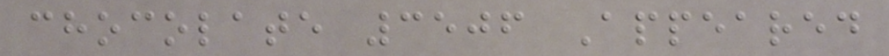chocolate 3506 Appeared
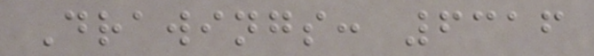Drawings: 6316
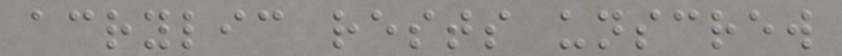acrylic rests unscrew
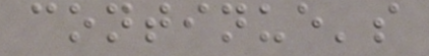continue's
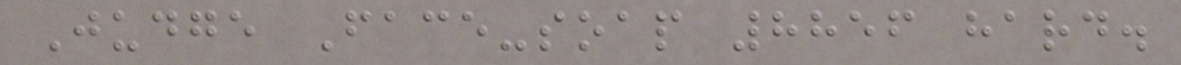Judge Face-soap 8856 hard.
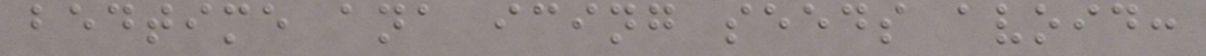bedtime ana icing seeds avoid:
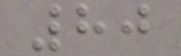80
